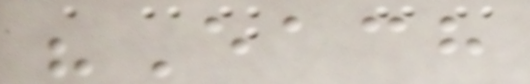"Each
